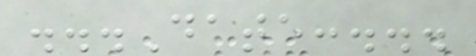...Date:...
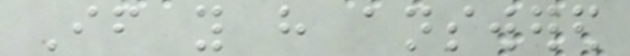If you have answered
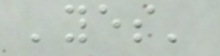'yes'
